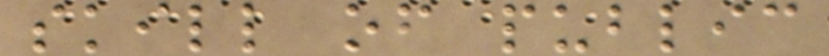skill of public
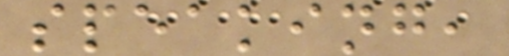speaking,
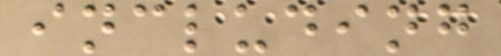including
